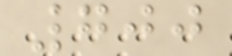700
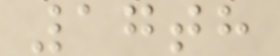17th
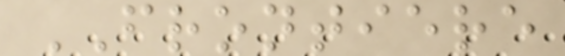FRONTIERE
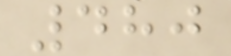480
